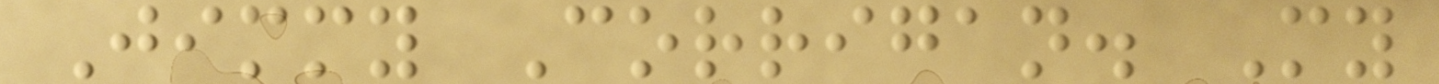Jimmy Corrigan. My
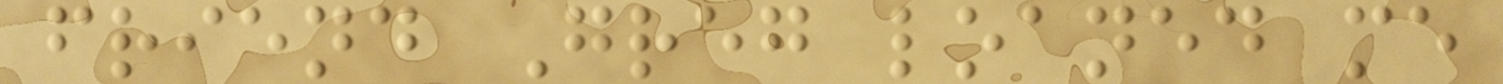friend Greg loaned me
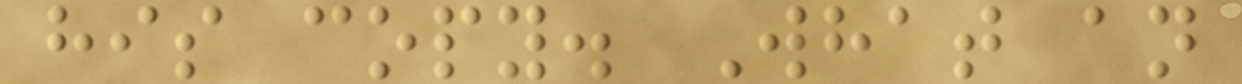his copy. What an
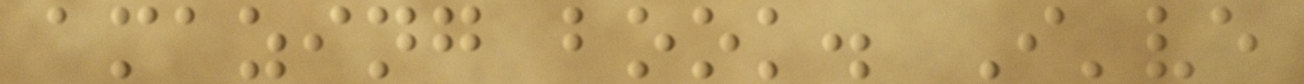amazing book. I've
